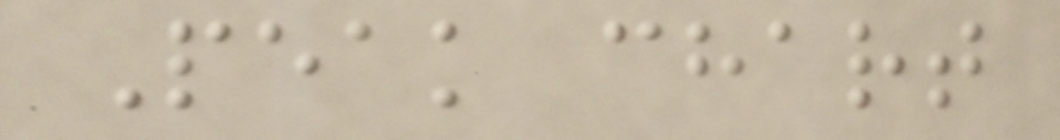Peak chart
